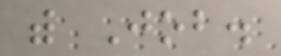with Job.
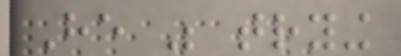He was trying
